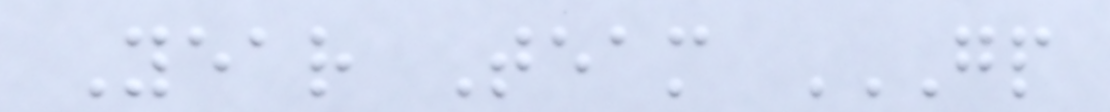Year Team GP
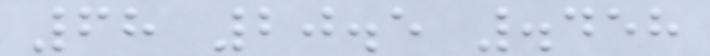68 20.5 .458
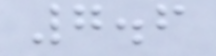7.6
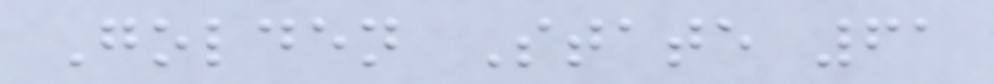Golden State 61
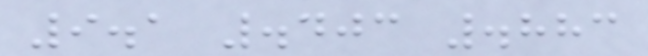9.1 .403 .883
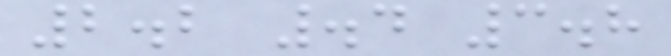2.2 .4 3.8
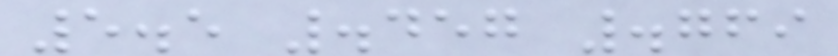5.5 .457 .769
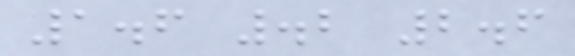1.6 .2 2.6
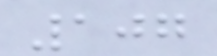107
